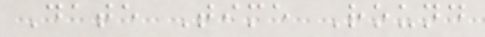Date Time Round
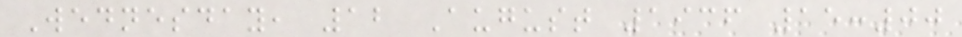Wednesday, 12 August 1936 15:00
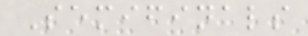Semifinals
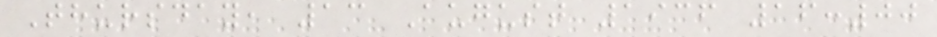Thursday, 13 August 1936 16:00
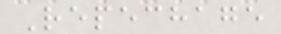Repechage
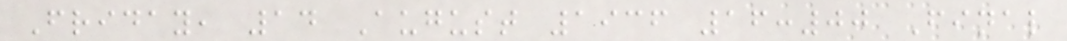Friday, 14 August 1936 16:00 Final
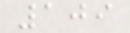109
